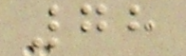78
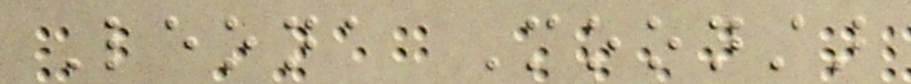Leona Moonstar
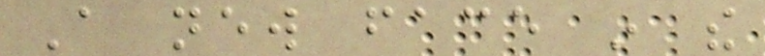A new face in the
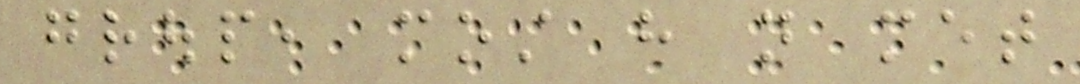group, most have not met
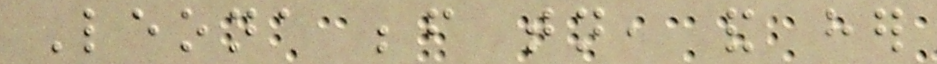Leona before tonight, and her
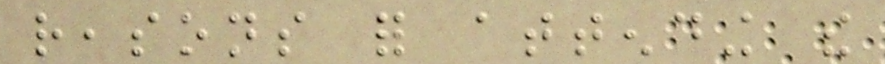reasons for attending the
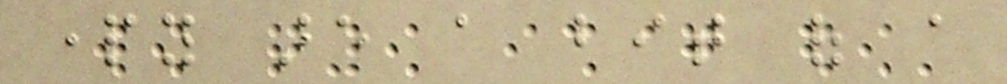party are a bit of a
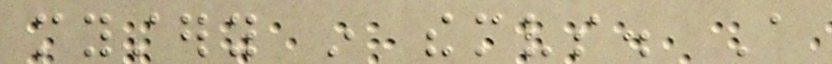mystery in themselves. A
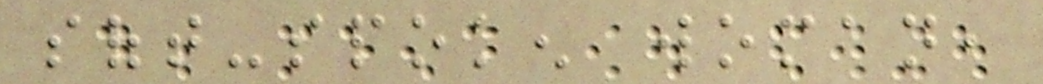soft-spoken woman,
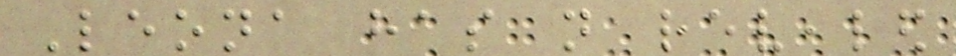Leona has not revealed
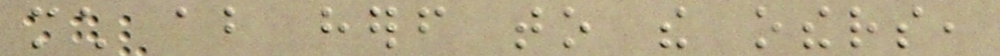much about herself to the others,
